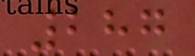287
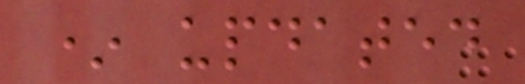* updated
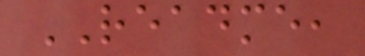README,
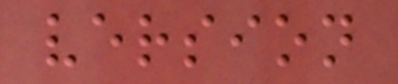version
